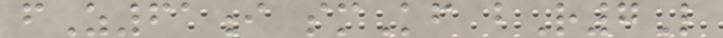fZ61i smKf bR7L
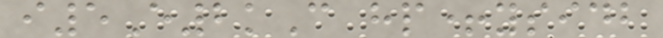i5E2kC hp+ysidb
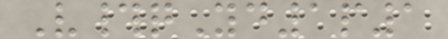V#qYd1p1
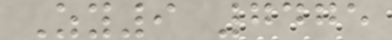Zy9 7475
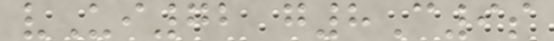vUi72 g8C9s
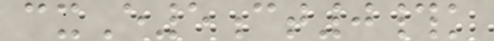cxE5ct0#k
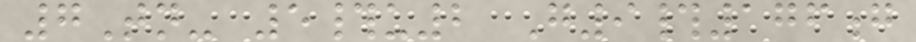7Tn- 5#u2 G9#176g
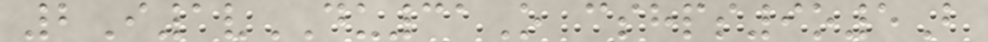2I1vDU31O cshps9o5B
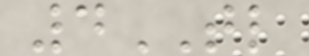4TL
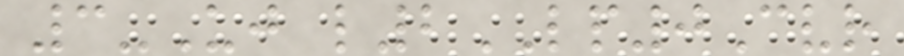3-Uj l2LP0Cvr
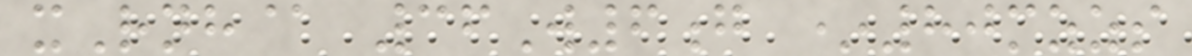xRnh@ 36W6g *80mzzs
